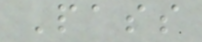Pass
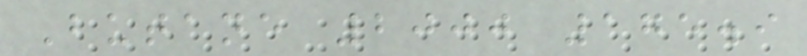Butane 2000 175.9
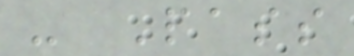- Pass
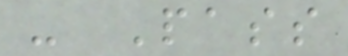- Pass
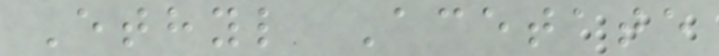Ethyl Acetate
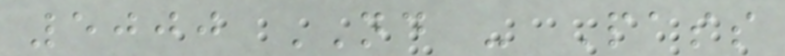5000 ND - Pass
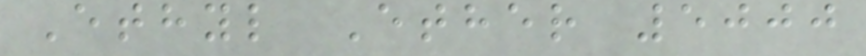Ethyl Ether 5000
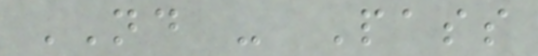ND - Pass
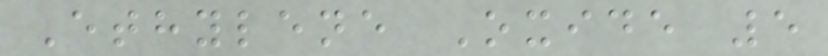Ethylene Oxide 5
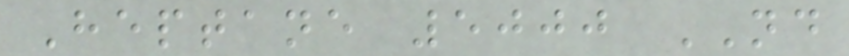Heptane 5000 ND
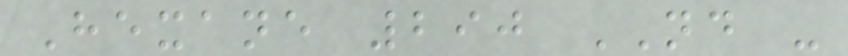Hexane 290 ND -
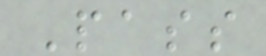Pass
